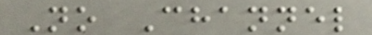No Channel
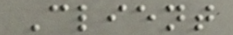Client
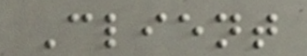Client
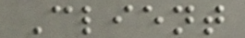Client
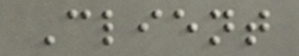Client
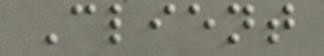Client
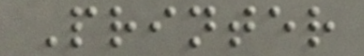Printer
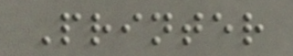Printer
